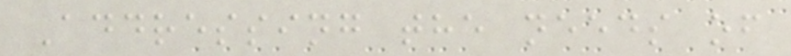Addressing the needs of
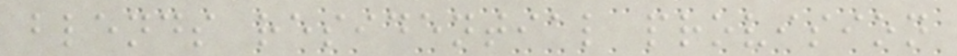blends residential provision
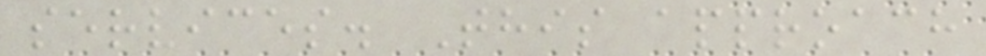services. This approach
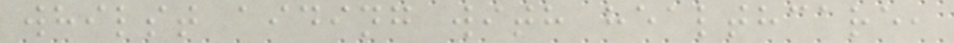whilst aiding with healthcare,
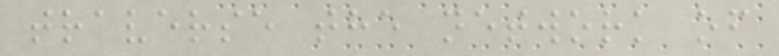traverse the network of
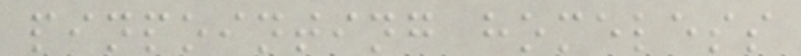pinpointing homeless
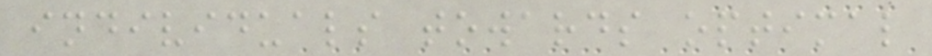individuals towards optimal
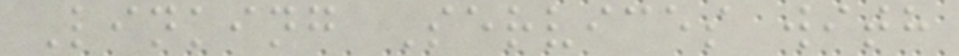Linking Services with
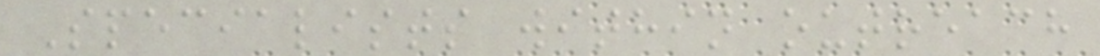Specialists within outreach
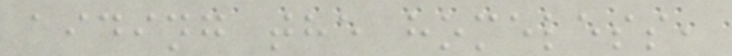aiding the homeless,
